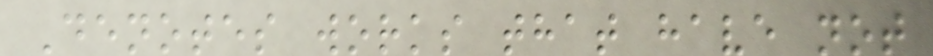Denotes works that have not
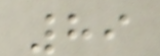89
